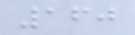160
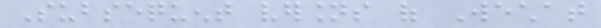Subsequent versions of Wechat
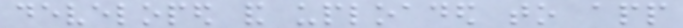developed and uploaded to app
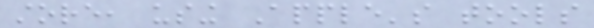store, using Apple's tools
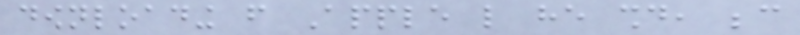downloading from Apple like he should, because
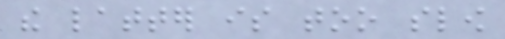the latter is too slow
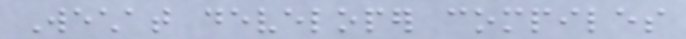Wechat developer compiles
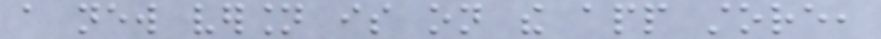a new version is on the app store,
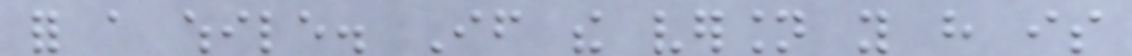for a while. If the version you have is
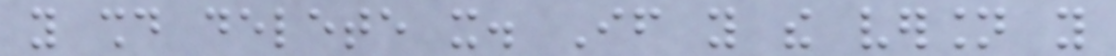you should delete it. If you the version you
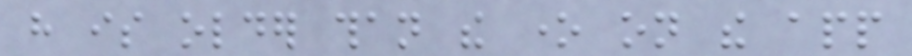have is older than the one on the app
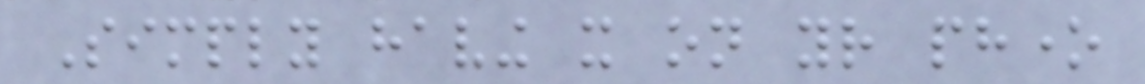Simply having it on your phone
